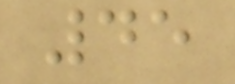45
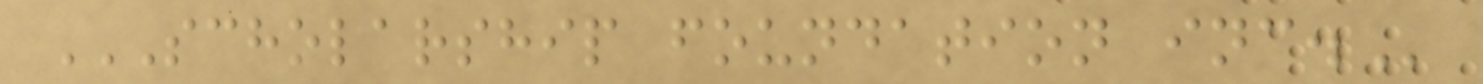SCHOLARSHIP FOUNDATION INC.
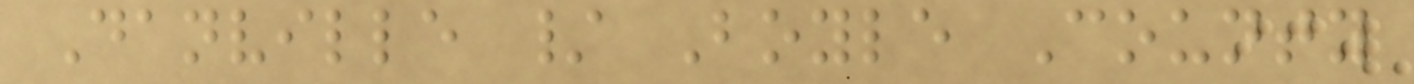Danville / Boyle County
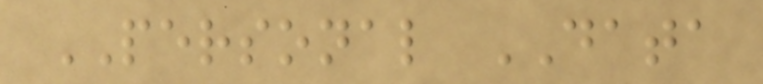PERSONAL DATA
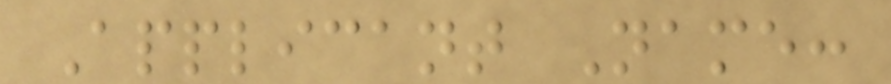Applicant Name:
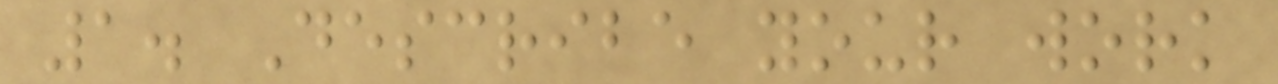1. Describe your work
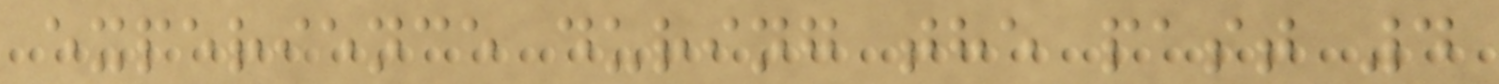experience during the past 4
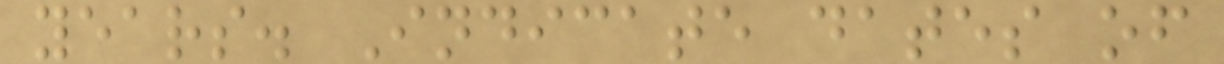years. Indicate dates of
